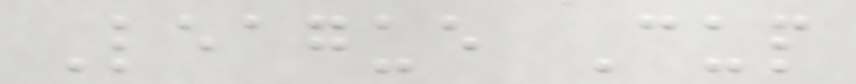League Cup
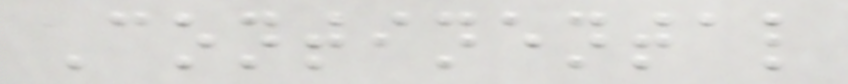Continental
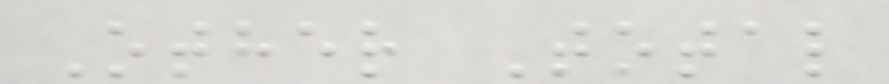Other Total
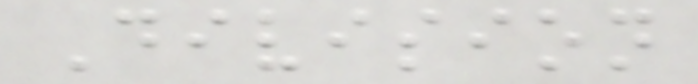Division
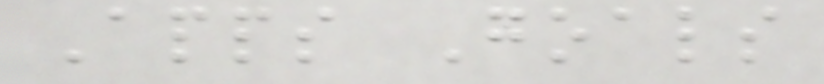Apps Goals
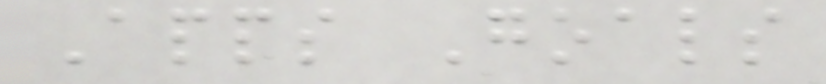Apps Goals
